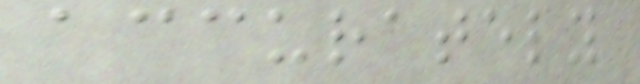accurately
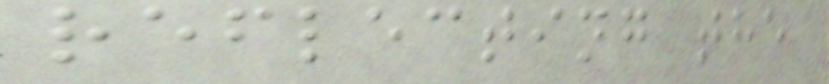reflecting the
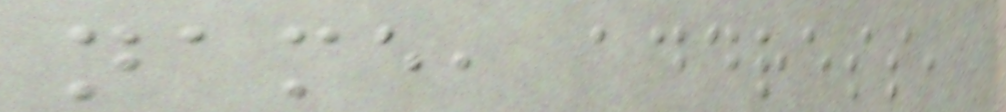name, address,
